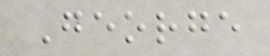George
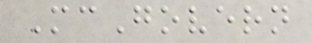McGovern
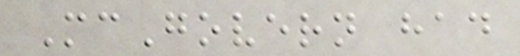McGovern had
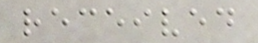received
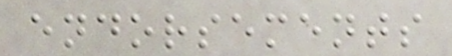endorsements
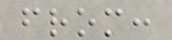from:
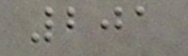201
